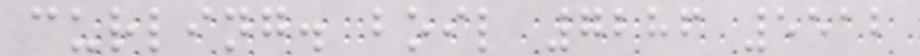curling. boil 7286 5512
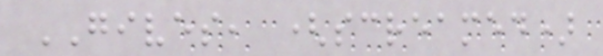GIVES, (screamed)
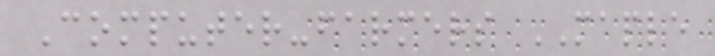Computer-farmers MAPLE
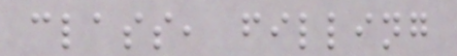class, filling
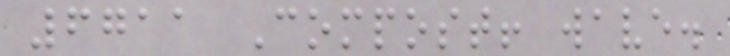6711 Compost! wave.
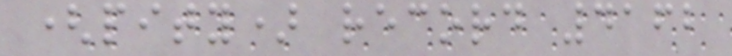(pity) record 4162
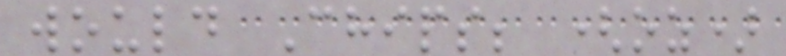would Chips; (oz)
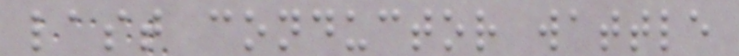last conductor wattle
